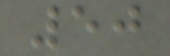50
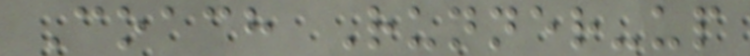Coach Runner-up
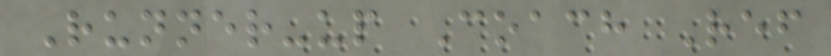Runner-up Coach Ref
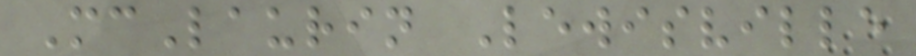McLaurin Lewisville
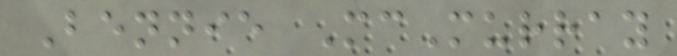Bennie McMurray
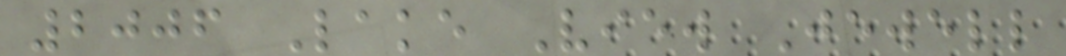2006 Lake View Jewell
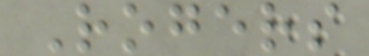Rogers
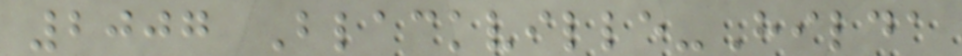2007 Blackville-Hilda
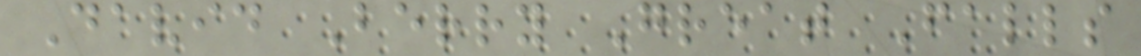David Berry Great Falls
